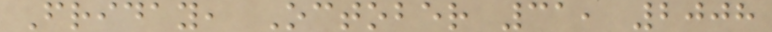Friday, October 31, 2008
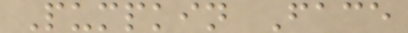Pumpkin Face
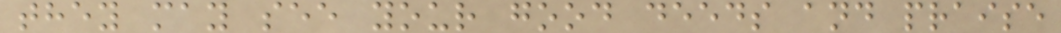they may see your good deeds and praise
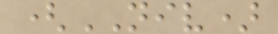(NIV)
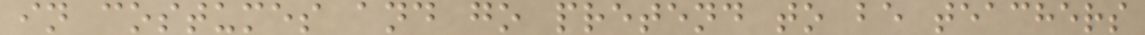in costumes and go pretend to be teachers
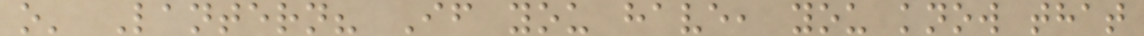o' Lantern? If you have, you know that
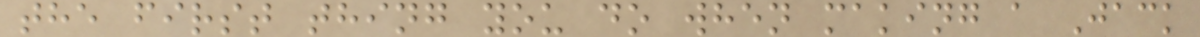the first thing you do when making a Jack
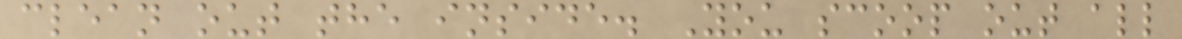clean out the inside. You scoop out all
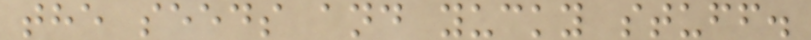the seeds and yucky stuff.
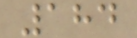184
